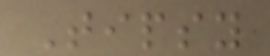Tipsy
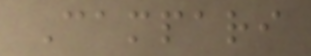Campari
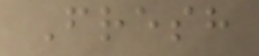Fresh
